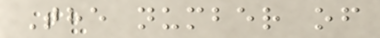The number of
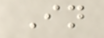In
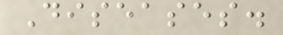Diseases.
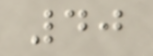40
